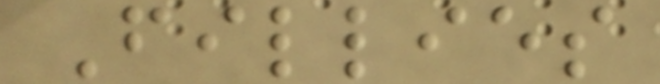Fillies
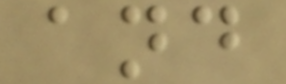and
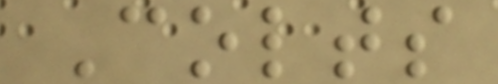Colts
